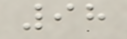98
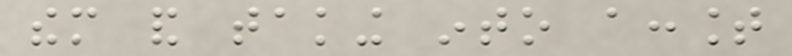them and taking into account
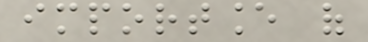importance of
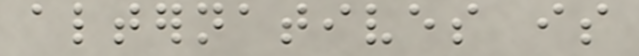alternatives is
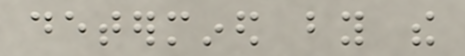determined by the
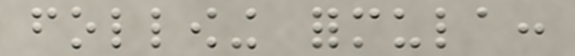following formula:
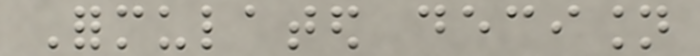Formulated decision
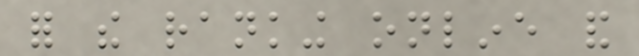for the ranking online and
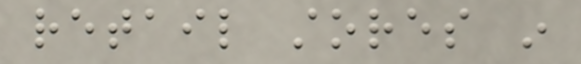retail stores in
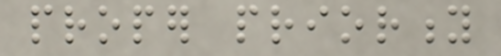proper priority
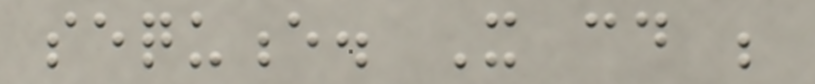sequence. It could be
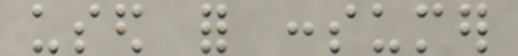used for consumer
